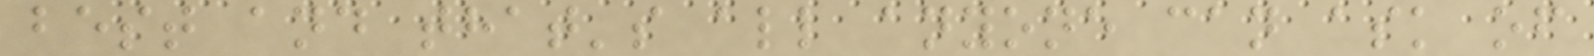best and that's all anyone can ask of
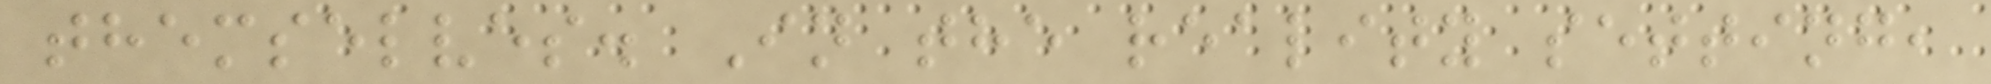themselves. In the reality setting,
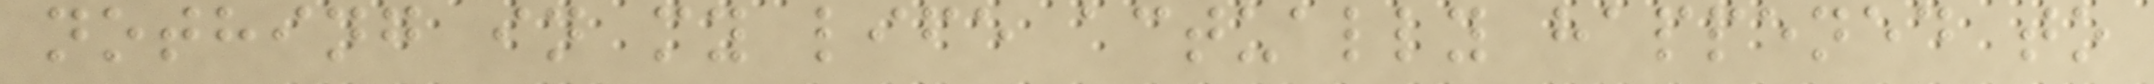nothing in my life actually happened to
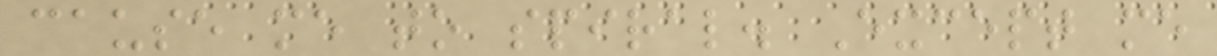cause me to spiral. Except me
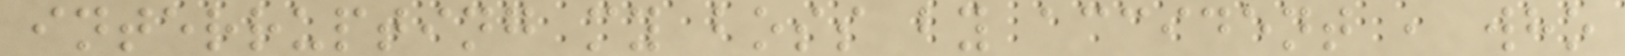interrupting my boss by accident , who
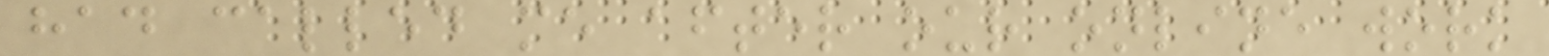had called me after our online work
